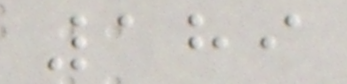189
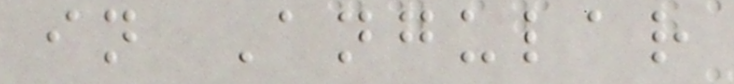in Angular
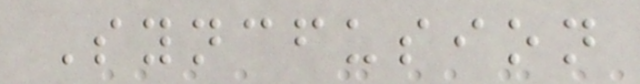Syncfusion
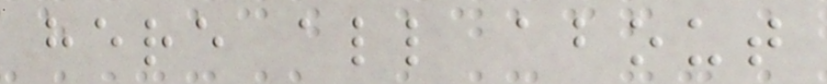here all about
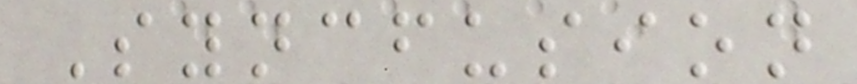Syncfusion
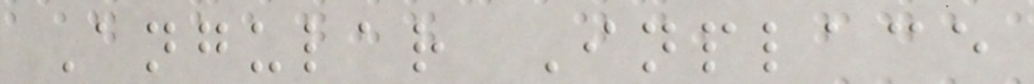Angular Inplace
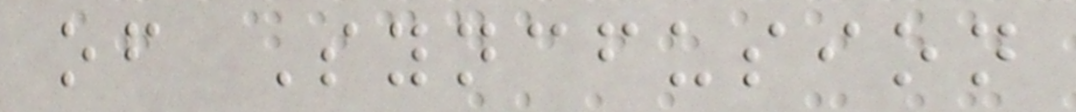of Syncfusion
